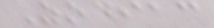Zodiac
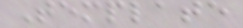Template
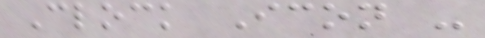Clock Icon -
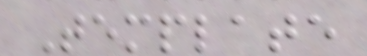Template
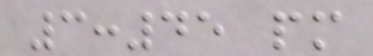3:45 pm
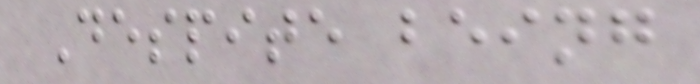Despite being
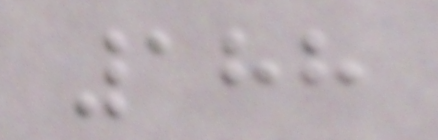188
